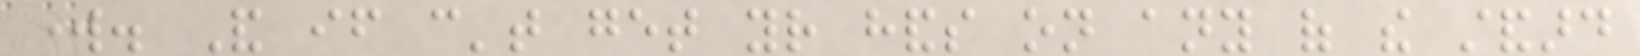work. And if can't get your hands on any of the standard
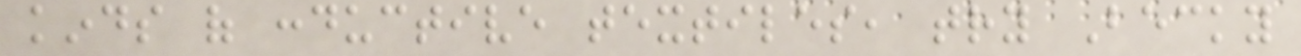kinds of conductive textiles, try Becky
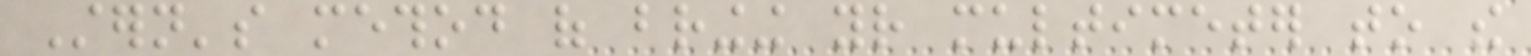Stern's method of bringing your multimeter to the
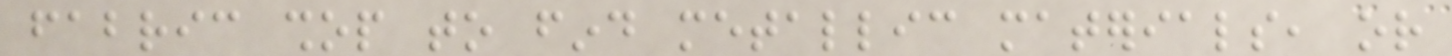fabric shop to find metallic materials, or
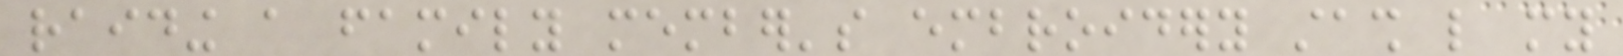raiding a family member's embroidery stash like my
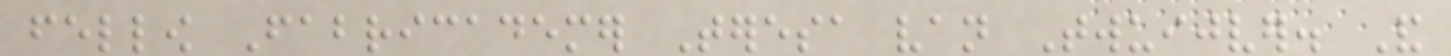fellow Fabricademer Teresa van Twuijver. And
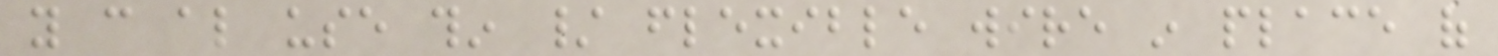you can also use thin / flexible wire in place of
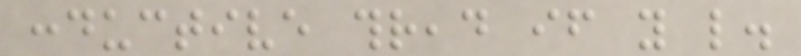conductive thread if you like.
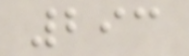293
